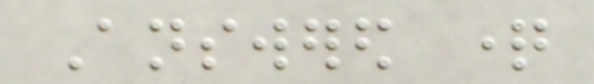Answered question
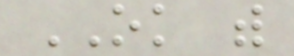OK with
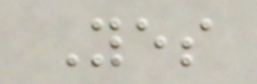Yes
